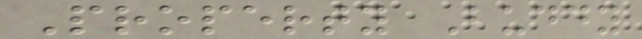Property Buddy
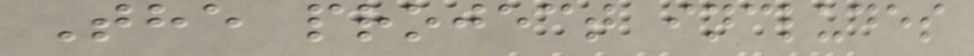The project includes
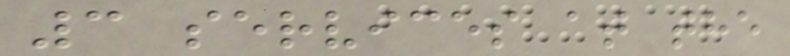3 services at the
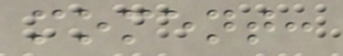moment:
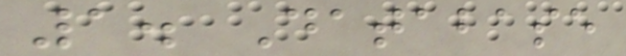1. Database
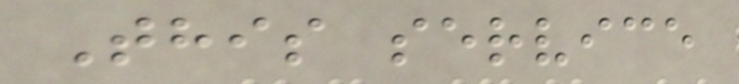This service
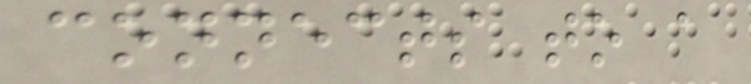connects to a
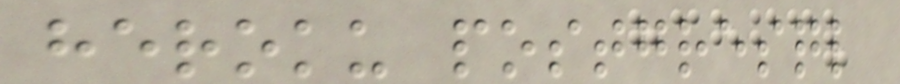heroku postgresql
